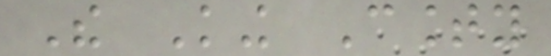The King County
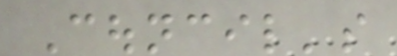Council's
